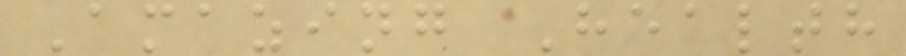Amazing Health
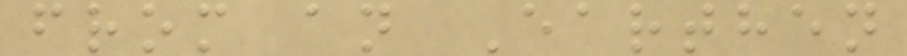from an Earthen
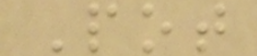Pot
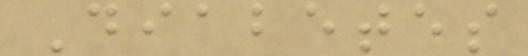Diabetes
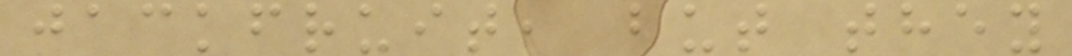jackfruit, but they
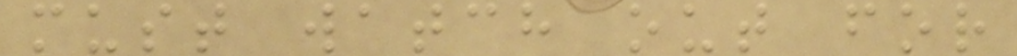must watch out for
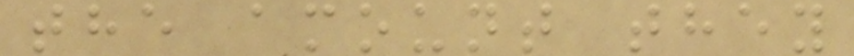the amount they
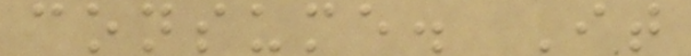consume. It
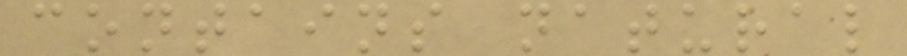contains natural
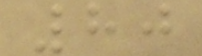80
